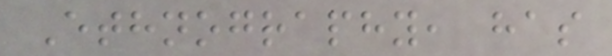Ethnography, has
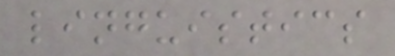linguistics
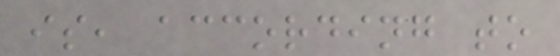is, according to
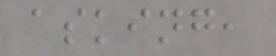asking,
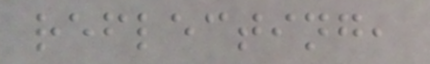reflecting,
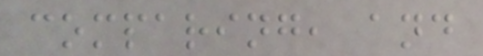comparing, and
